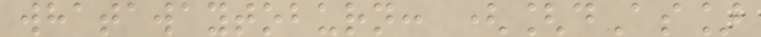whatawaytoburn: ([dAs]
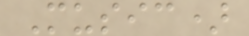Music)
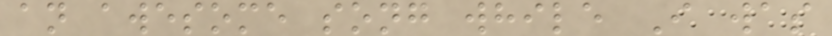an awesome song while I was
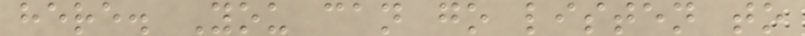here. You can go listen to
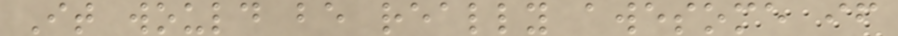It would be really awesome if
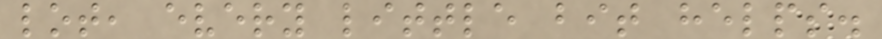lot, every little bit helps.
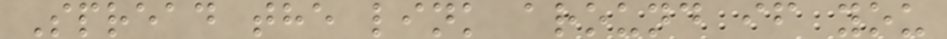Spread the link around if you
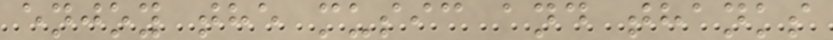enjoy the music and thanks
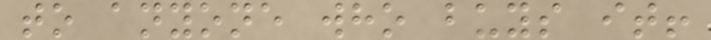to anyone who buys it!
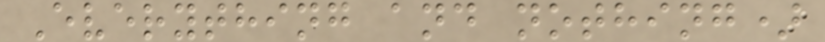Everything and nothing)
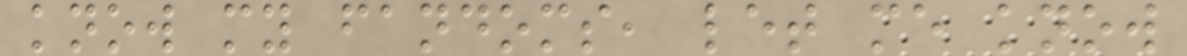know my fandoms, let me know
